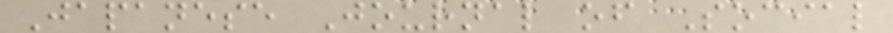Japanese Journal of Social
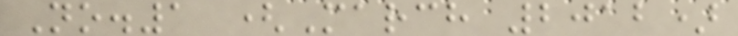No.1 (March 2012)
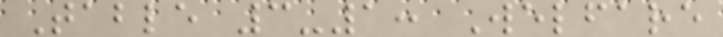Table 3-1: Welfare
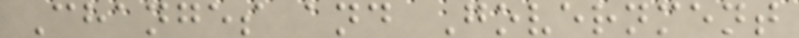Changes and Government
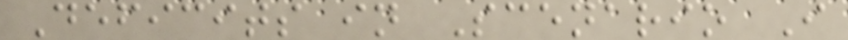Deficits in Scenario I
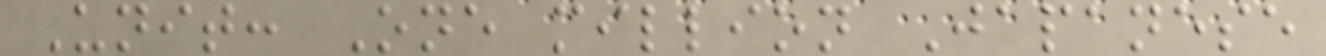Unit: One million Japanese
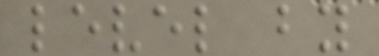level by
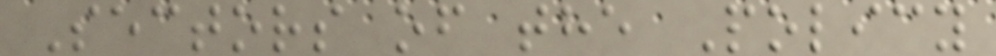Sectors of the Policy
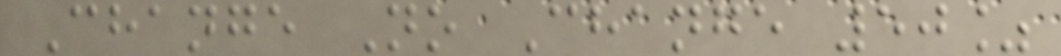Change No Change 50%
